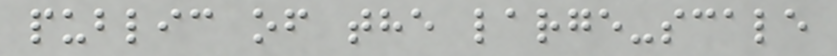public of the large-scale
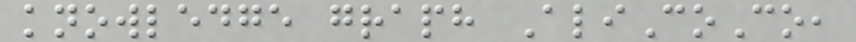knowledge graph AliCoCo,
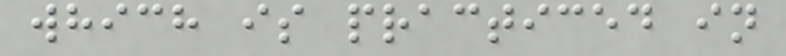which is practiced in
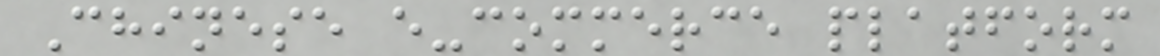Chinese e-commerce platform
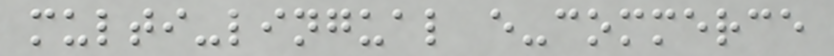multi-lingual e-commerce
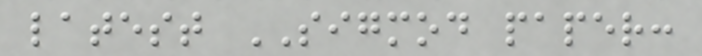latest SIGMOD paper:
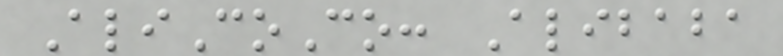AliCoCo: Alibaba
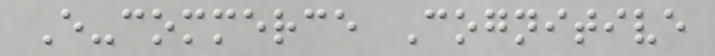E-commerce Cognitive
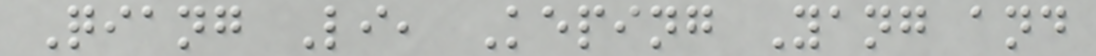Qiang Li, Keping Yang and
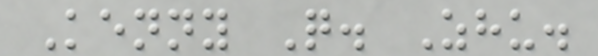Kenny Q. Zhu.
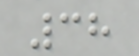38
